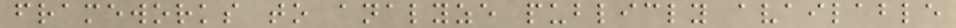frameworks to analyze publicly available
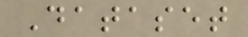Dataset
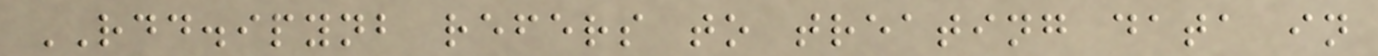RDD.ipynb refers to treating data in
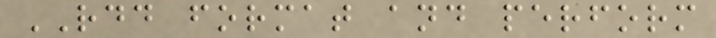RDD format and perform
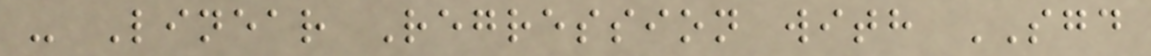- Linear Regression with SGD
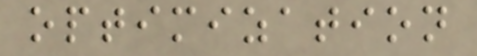optimization
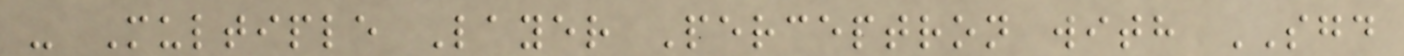- Multiple Layer Perceptron with SGD
